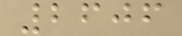2606
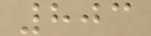803
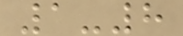1-8
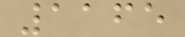1165
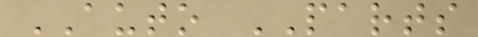AUTO PARTS
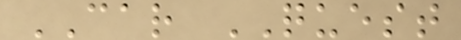CAR QUEST
